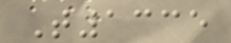T1335
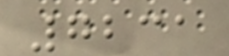7231
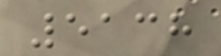5138
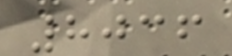8036
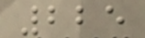225
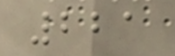221
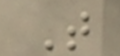T
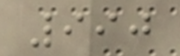990
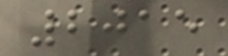2015
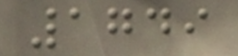1749
